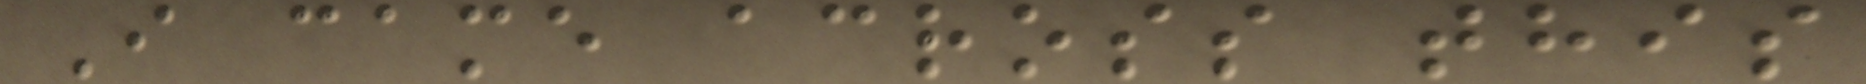I came across this
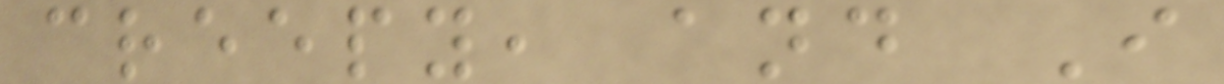creepy, and I
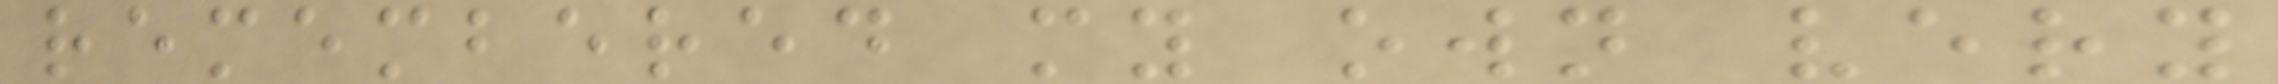remembered my own very
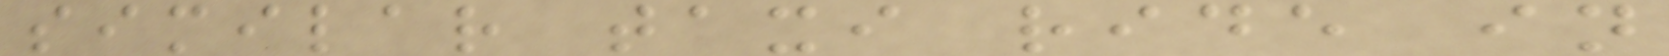similar taxi ride in
